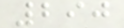290
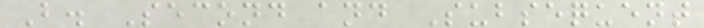B. Second and Subsequent
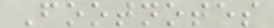Footnotes
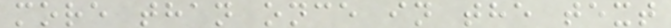more than once in the text
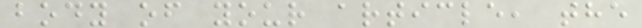body of your article, the
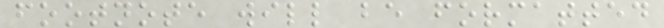footnote will be formatted
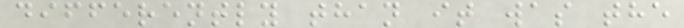differently than it was the
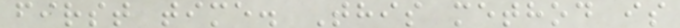first time. This method is
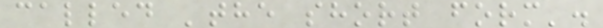called 'the short form'.
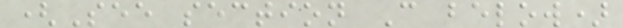(See section C below)
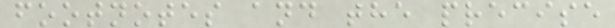footnotes and the precise
